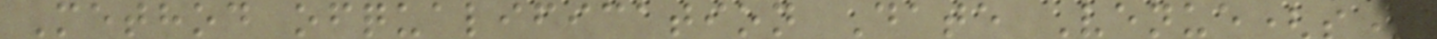Method ofqualification Date Venue(s)
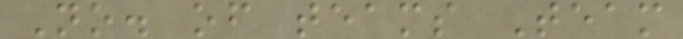No. of teams Team
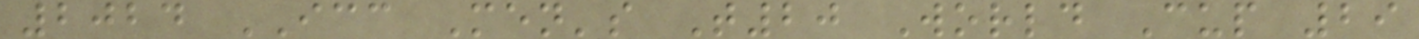2024 ICC Men's T20 World Cup 29
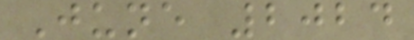June 2024
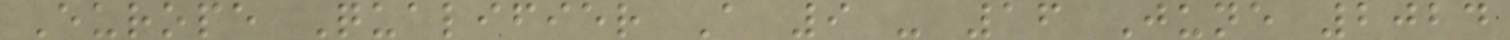Europe Qualifier A 9 - 16 June 2024
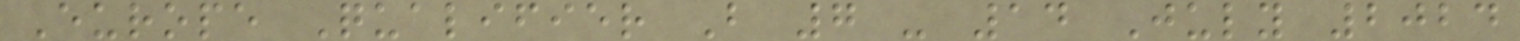Europe Qualifier B 7 - 14 July 2024
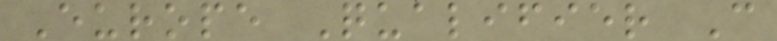Europe Qualifier C
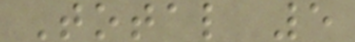Total 5
